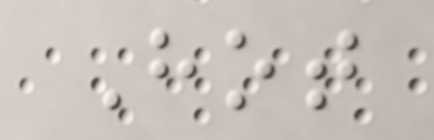Hot
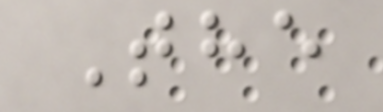The
